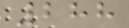288
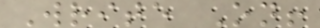Write On!
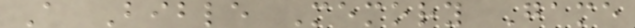A Bible Memory Game
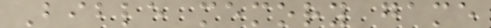Bible memory game
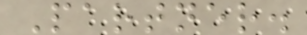Partner.
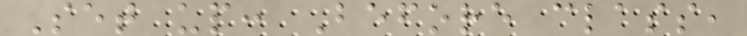Set up: Before class,
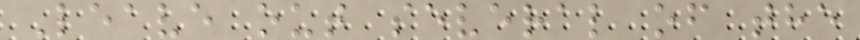Leave out several of the
